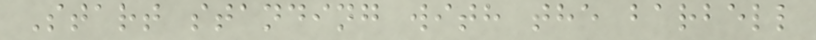Start standing with the barbell
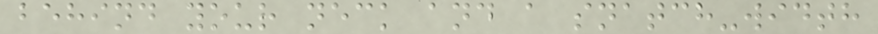behind your neck and a snatch-width
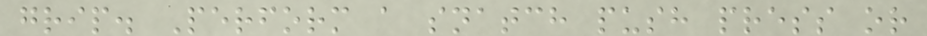grip. Perform a snatch push press or
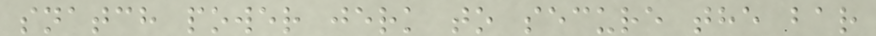snatch power jerk to secure the bar
